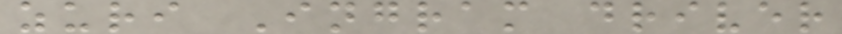zuri Ingram driver
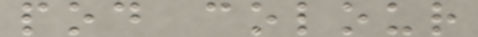pod colour
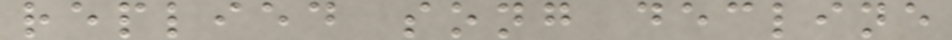replied song decline
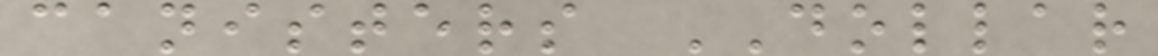canisters DOLLAR
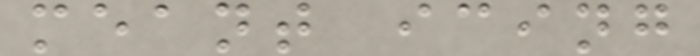meant icing
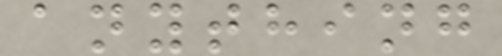anything
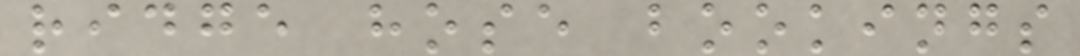ridge hose bookings
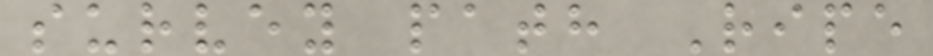survey path Ripe
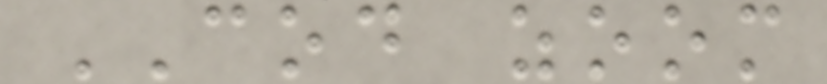COD zoom
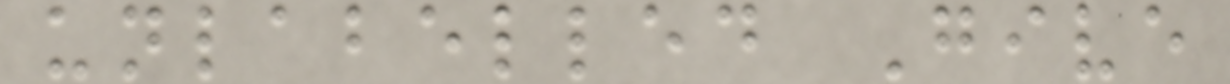unlabelled Give
